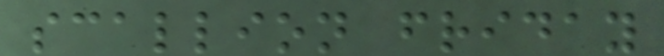scallion friday
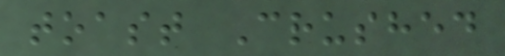toast Crushed
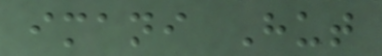imani Hut
